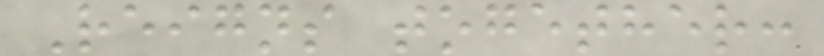Reigns together:
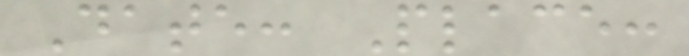Date: Place:
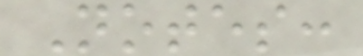Notes:
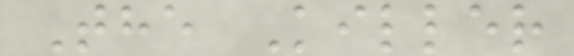The Killer
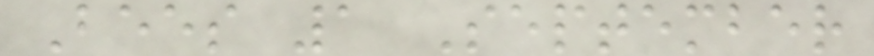Bees 1 September
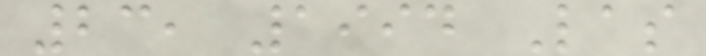23, 1994 Las
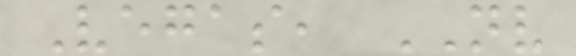Vegas, NV
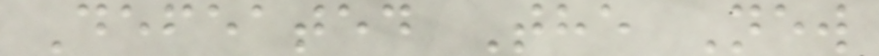Defeated The New
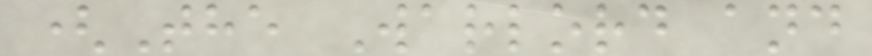(The Warlord and
